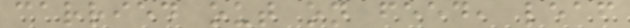carried out on feed, leaf
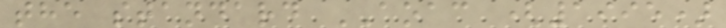the standard AOAC (1995)
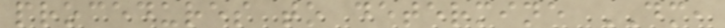procedures to determine DM,
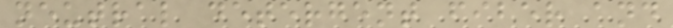neutral detergent fiber and
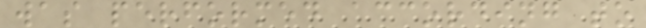was performed according to
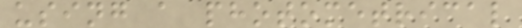using a photometrical
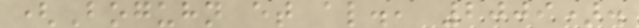(Boguhn et al., 2009).
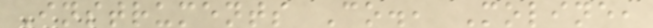Instruments Co., Moline,
